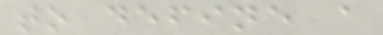to define a
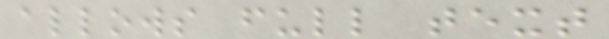allows full text
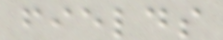fields
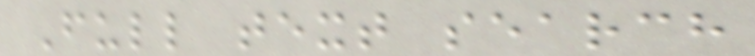Full text search
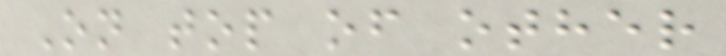On top of other
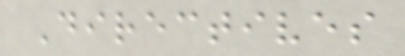Directives
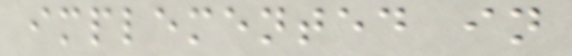implemented in
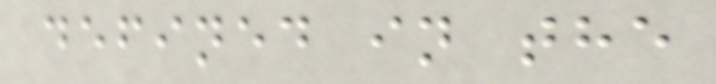defined in the
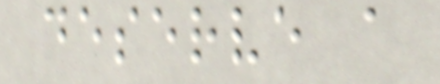deserve a
